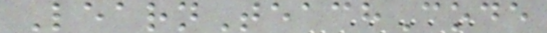LearnTeachCode
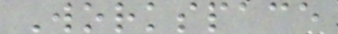Workspace
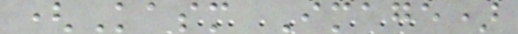(Kasm Image)
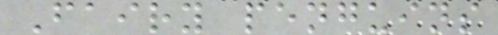Fairy penguins
